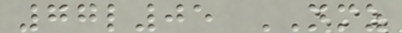77l05 NMZ
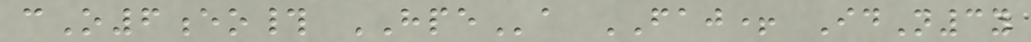cO6eo# HPEa FAJ+ IdN3y
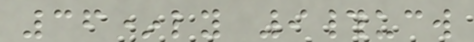36*ly 9#ucw
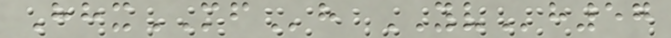HhxMFh YVh57
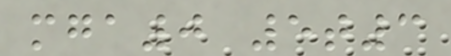mga0 5t3
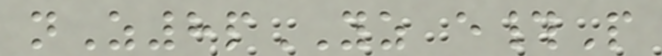nZ8pYZ e#P
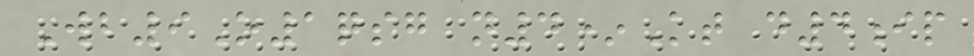Wb9O1qsg n4*Kt d4ip
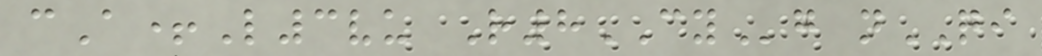cA+L3vu R8CYg nQI
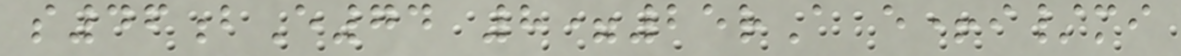s46bE74 8=25rA e+i/mi
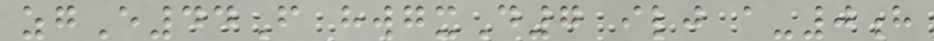zgE44F hwgxD7 ilj a-0h
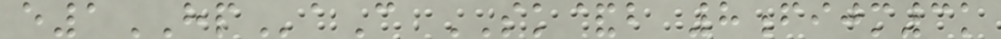e1HPaC SK&b 8fijm3k
